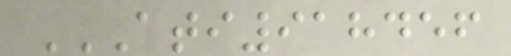ATI918456
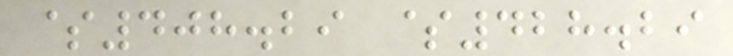$408.29 $428.29
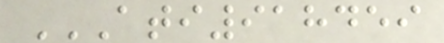ATI918459
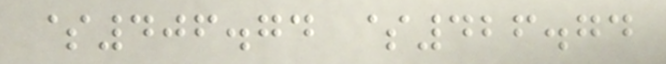$406.74 $426.74
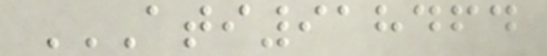ATI918464
